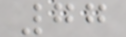77
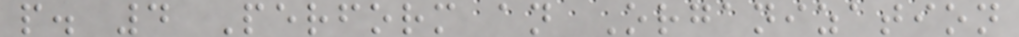p. 4 Perform an Organization
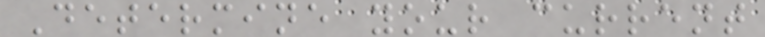Determine your current
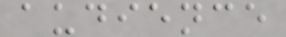audience
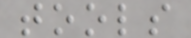tools
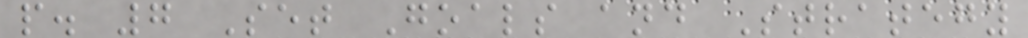p. 7 Set Goals and Strategy
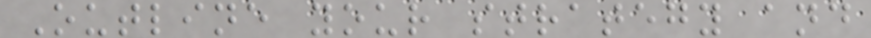Outline your strategy and
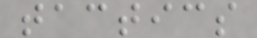tactics
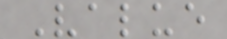Value
